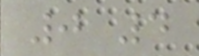0 4
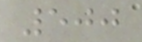500
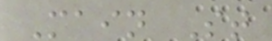Main St
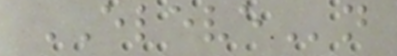ELEVEn
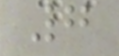7
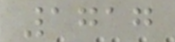1717
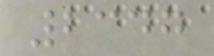2347
